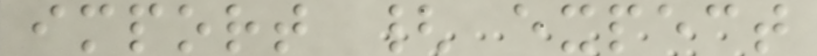import { expect
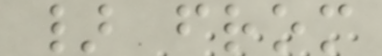} from
